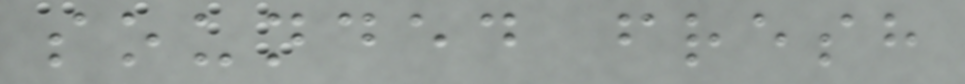sounded fresh
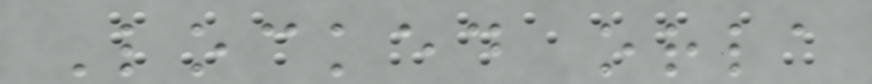Locked orla
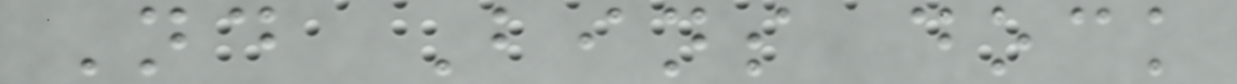Nd Bins dock
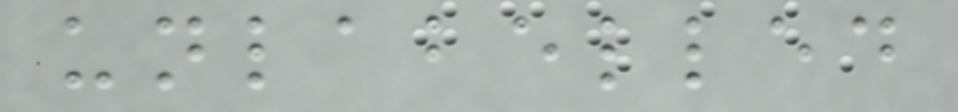unlabelled
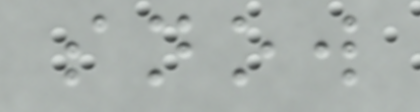snow
